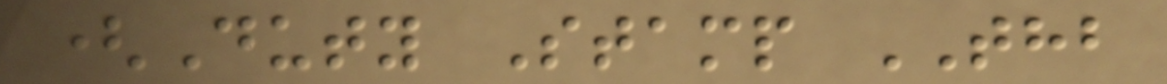(Duty Stamp THB
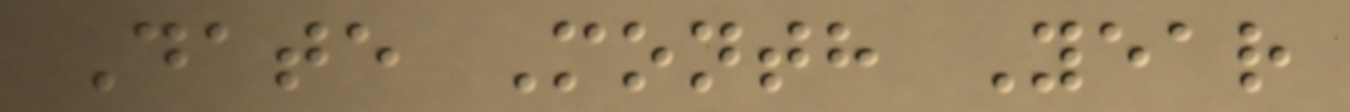Date Month Year
